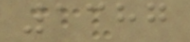1387
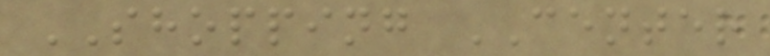SHOPPING CENTER
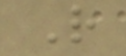R
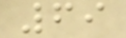69
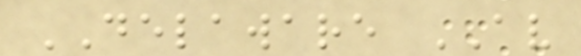DELAWARE AV
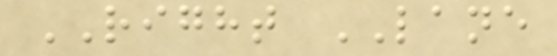RIGHT LANE
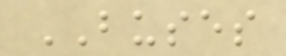BUSES
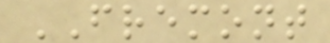FREMONT
